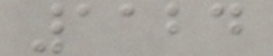1124
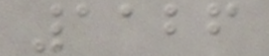1126
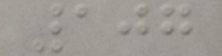107
